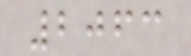2063
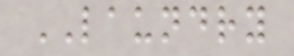LAUNDRY
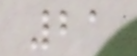21
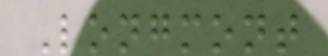Longmont
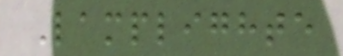Lamplighte
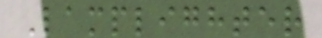Lamplighter
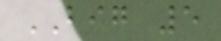BIG 5
